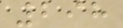298
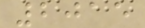2015
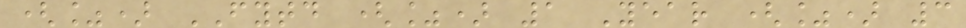(%) FYTD (%) 1 Year (%) 3
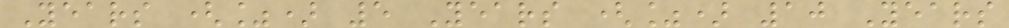Years (%) 5 Years (%) 10 Years
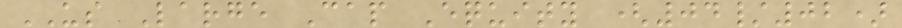US Large Cap Equity (04/02)
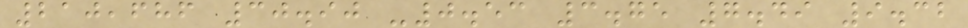210,686 30.90 -0.53 3.75 7.49 9.32
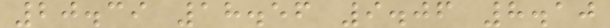20.39 18.56 9.06 8.10
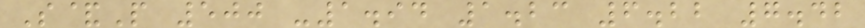S&P 500 -1.94 1.23 6.22 7.42
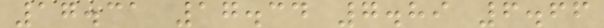17.31 17.34 7.89 6.66
